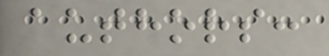authors:
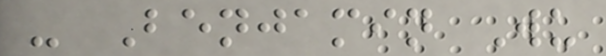- Benjamin Wu
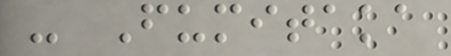- Fumitaka
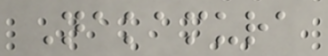Nakamura
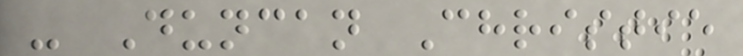- Duncan Christie
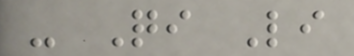- Qi Li
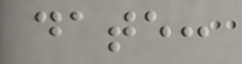date:
